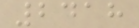2418
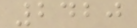2420
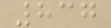837
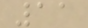11
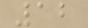12
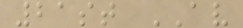21st AV
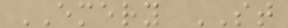EMERY ST
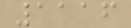1116
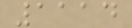1114
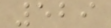529
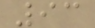93
